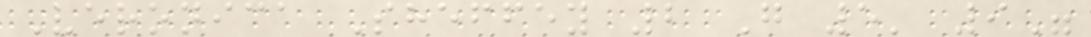Veronica Sheffey 2 G 5' 9"
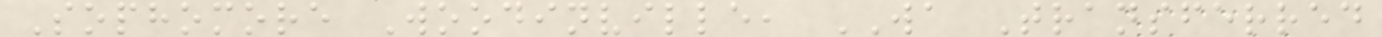Sophomore Woodinville, WA Transferred
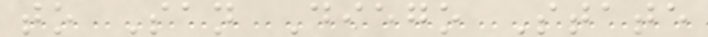to San Diego State
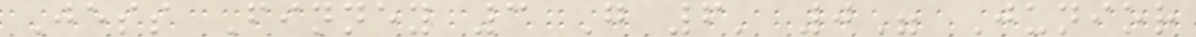Jess Finney 3 G 6' 0" Junior
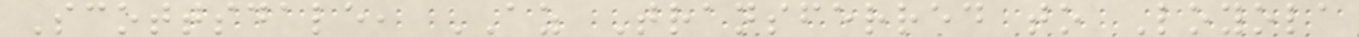Scottsdale, AZ Transferred to Loyola
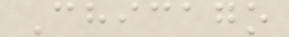Chicago
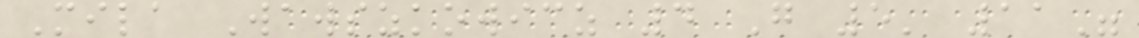Mila Wawszkowicz 4 G 5' 11"
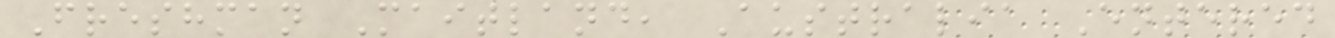Freshman Maitland, Australia Entered
